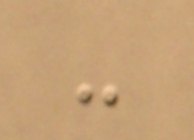-
